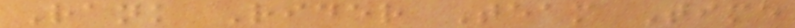Rank Rider Team Time
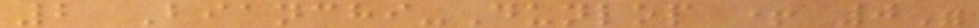2 Bianchi-Dunlop + 0"
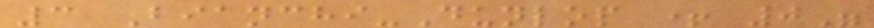3 Bianchi-Dunlop + 0"
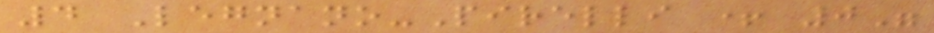4 Legnano-Pirelli + 0"
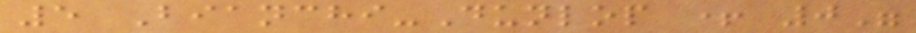5 Bianchi-Dunlop + 0"
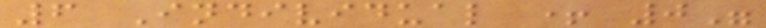6 Individual + 0"
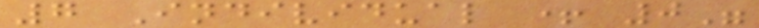7 Individual + 0"
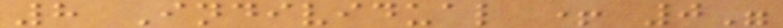8 Individual + 0"
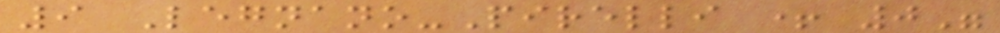9 Legnano-Pirelli + 0"
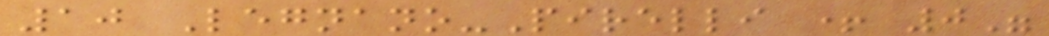10 Legnano-Pirelli + 0"
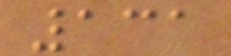131
